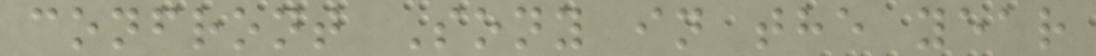confront Sony in the year
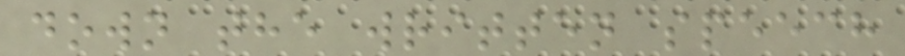down the written speech
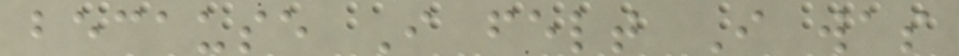because I felt I was
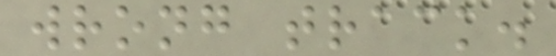wrong track.
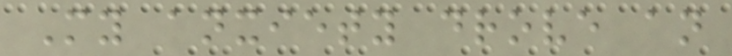My anxiety drove an
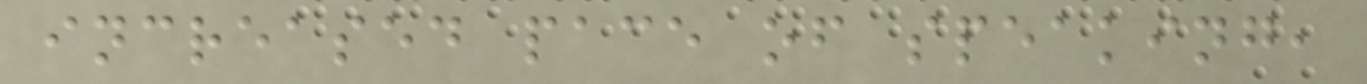increased pace of speaking,
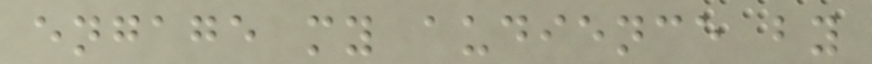engage my audience by
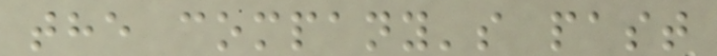the company's past
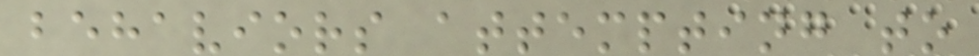behaviors attempting to
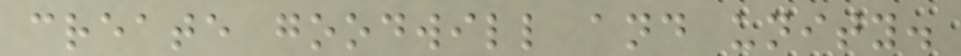create goodwill and unity.
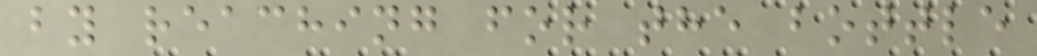by reaching for the bottle
